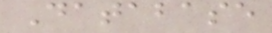Database
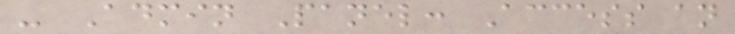- Admin Panel: Access an
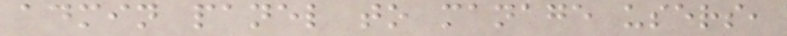admin panel to manage users,
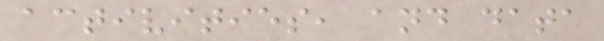activities, and data
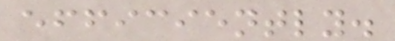efficiently.
